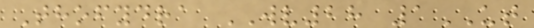Thofydra WV28 1UT
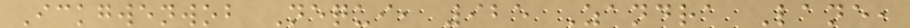Ickgwenwob Nequi, 925 Zandra Lane,
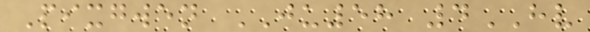Pixgwen JU58 4HV
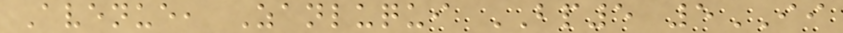Avenue, Zanluqui BP5 5II
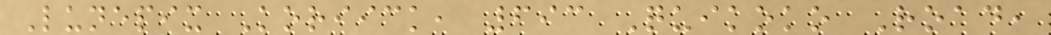Lunepix Koriick, 693 Quikoko Road,
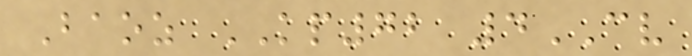Baoz KP72 4CV
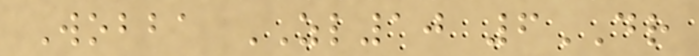Wobba ZL10 6DR
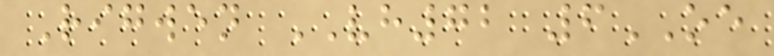Rigwen VH72 6OE
